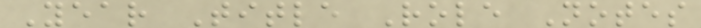Year Title Role Notes
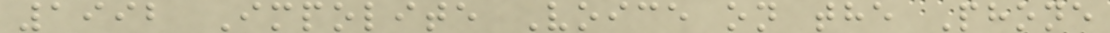1992 Impolite Voice on the Phone
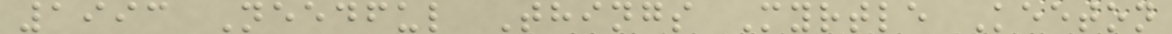1993 Needful Things Myrtle Keeton
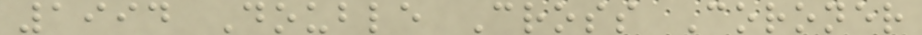1994 Double Cross Coroner
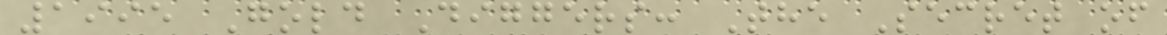1995 Gold Diggers: The Secret of
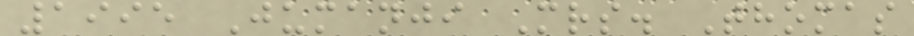1995 Jumanji Mrs. Thomas
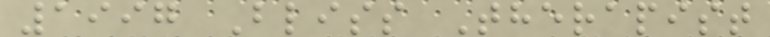1997 Bliss Therapist
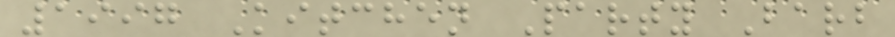1997 Kitchen Party Barb
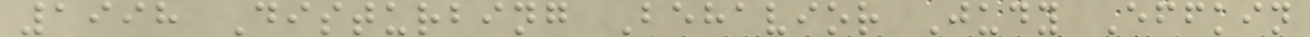1998 Disturbing Behavior Judy Effkin
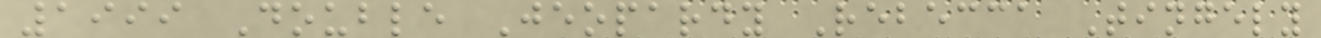1999 Double Jeopardy Rebecca Tingely
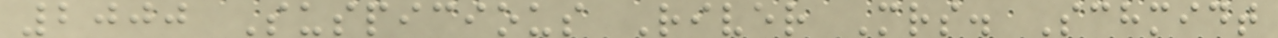2000 Suspicious River Mrs. Schmidt
